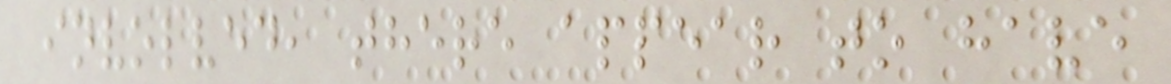involved, there appear to have
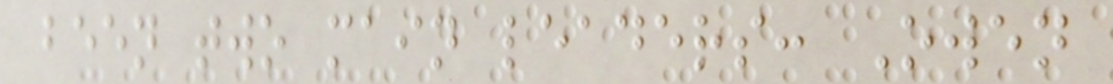been two main leaders: Owen
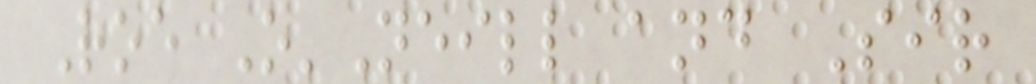Roe O'Neill and Sir
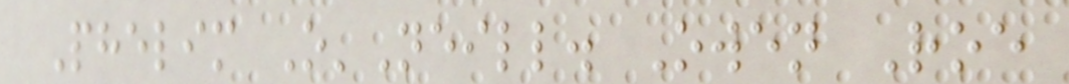Phelim O'Neill. Owen Roe
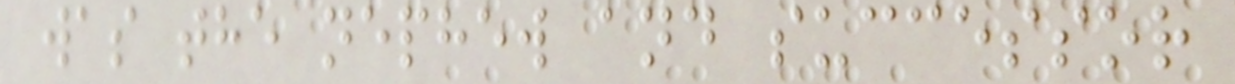was the nephew and successor
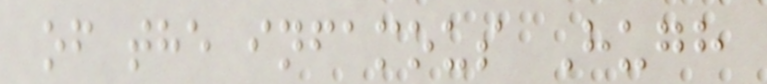of the infamous Hugh
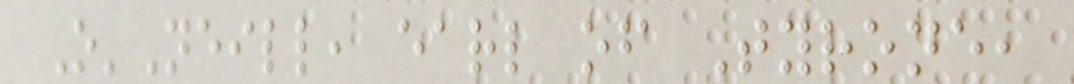O'Neill, earl of Tyrone,
